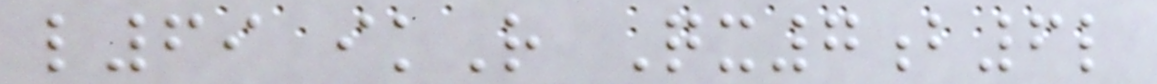l69 ikR Qx7b6l
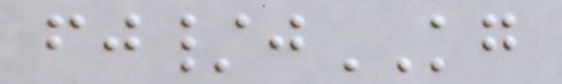fj/jKG
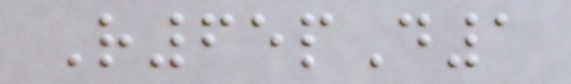R65pD1
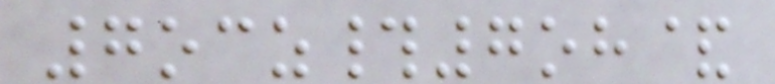7ocz#7oh&
